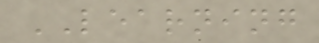LEARNING
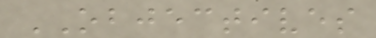OBJECTIVES
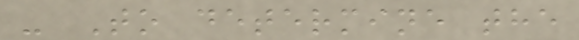- To determine the
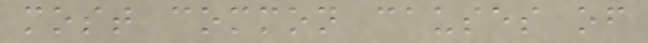most common causes of
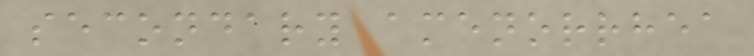secondary amenorrhea
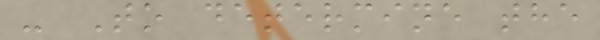- To determine the
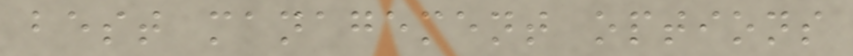best management options
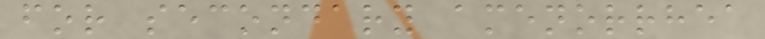for secondary amenorrhea
